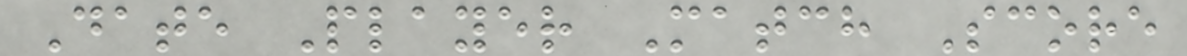Date Player Match Score
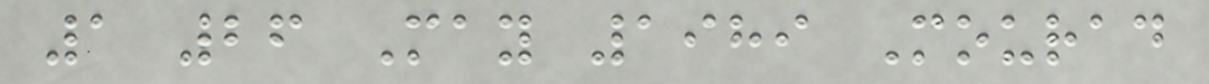1 26 May 1989 Mourad
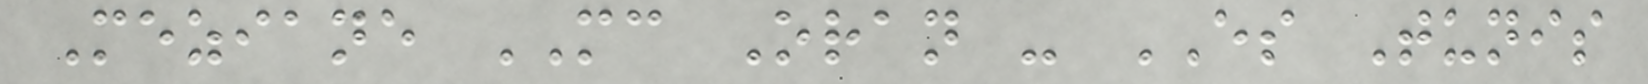Meziane MC Oran - ES Tunis
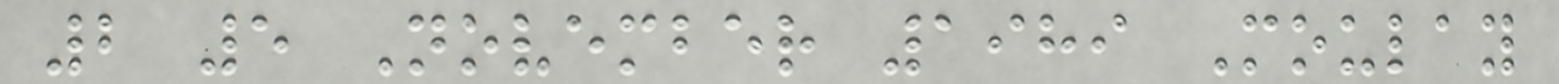2 5 November 1989 Moulay
